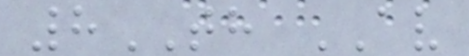8TH AV
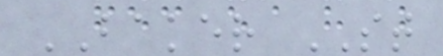BAKER ST
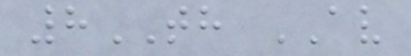8TH AV
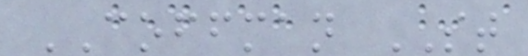COFFMAN ST
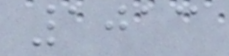1013
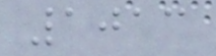1013
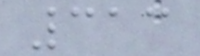313
